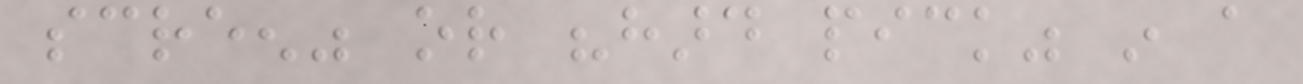screen" or "hard pick" in a
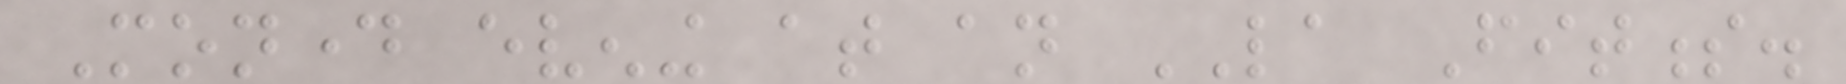Monday evening at an LA Fitness.
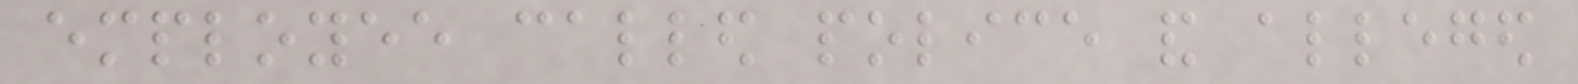employee called police and alleged
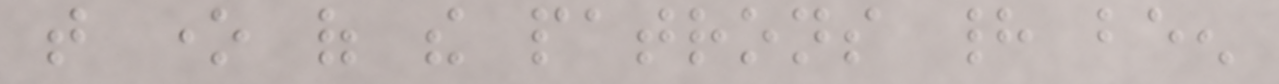that one of the patrons had been
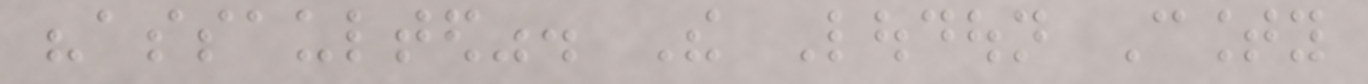"assaulted". The Loudoun County
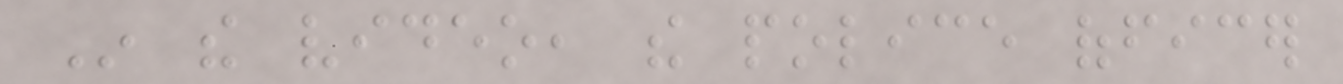In the video, the police officer
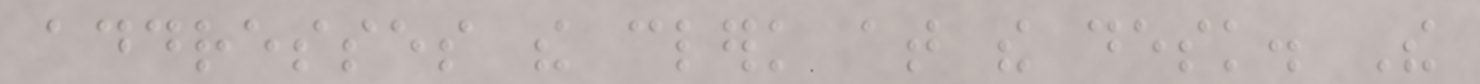addresses the clerk at the desk. The
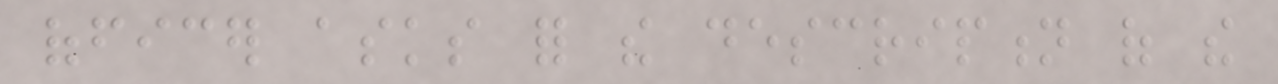officer asks for the description of the
